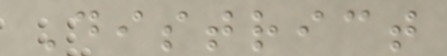District
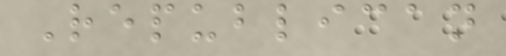Republican
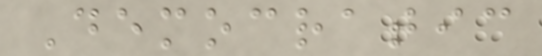Democratic
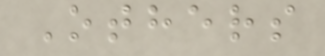Others
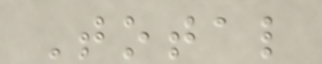Total
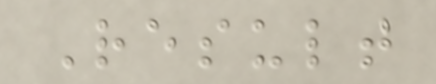Result
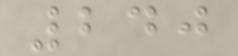240
